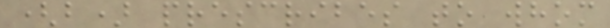(b) prescribes to whom
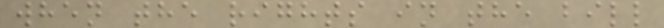when the rights in the bill
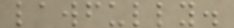lawfully.
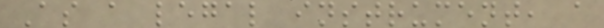As a legal instrument, a
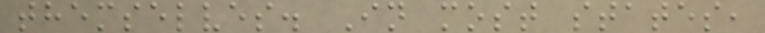themselves. In most states,
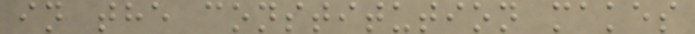in the constitution makes
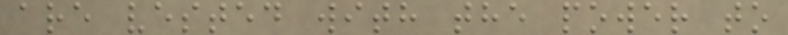are vested with the power to
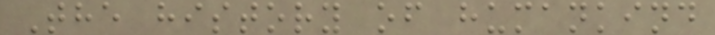The history of humankind
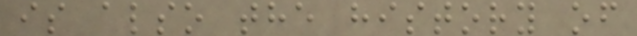is also the history of
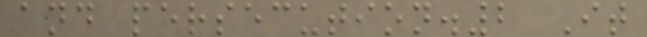and persecution.2 It
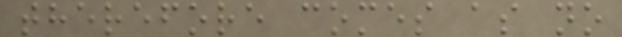therefore comes as no
